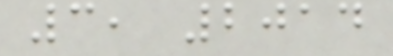3, 2014
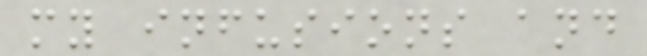my infusions and
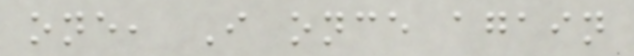one, I once again
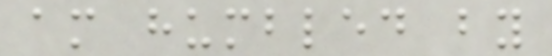am humbled by
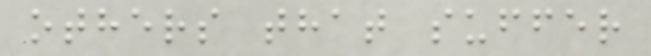others that suffer
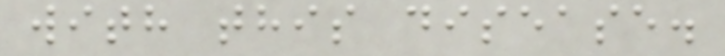with this disease.
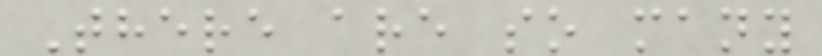There are so many
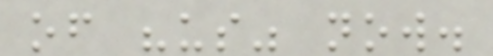of "us" now.
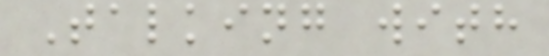Talking with
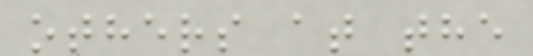others at the
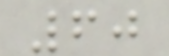60
